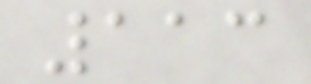113
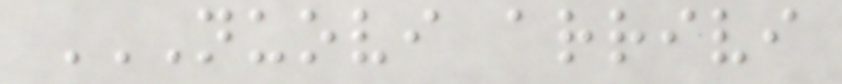NUOVI ARRIVI
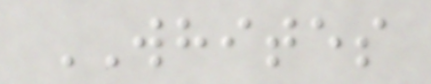WHITES
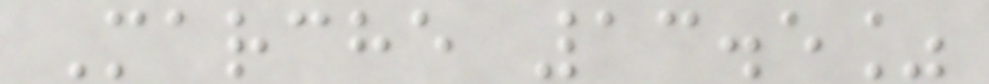Marche 13.5%
